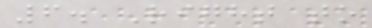6. Right to
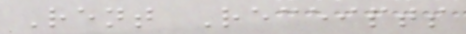Rent Receipts
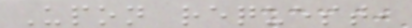Upon request,
